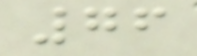76
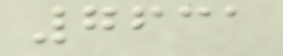7631
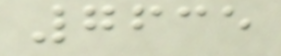7635
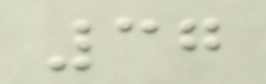37
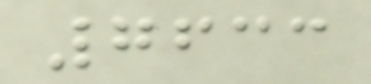7633
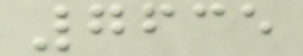7635
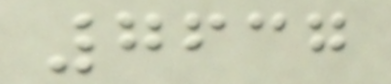7637
